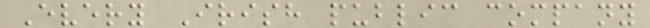Every Irish public company
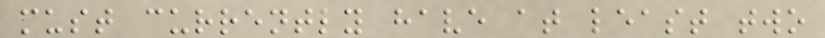must currently have at least two
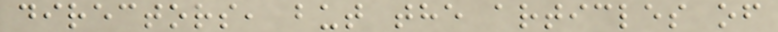directors, but the articles of
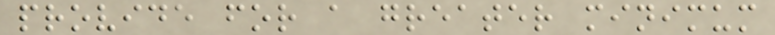provide for a greater minimum
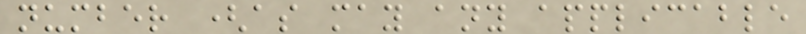number (as may any applicable
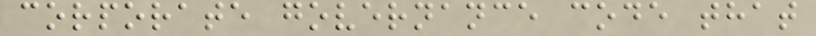corporate governance code that
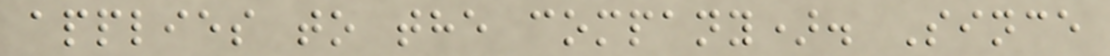applies to the company). Since
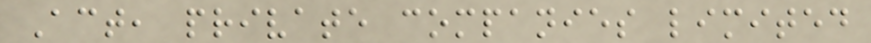Act, private companies limited
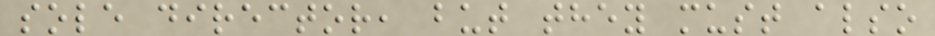sole director, but they must also
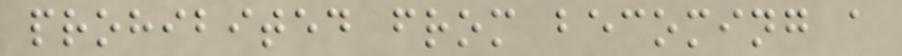prohibited from becoming a
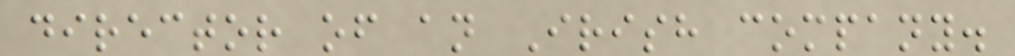director of an Irish company.
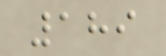189
